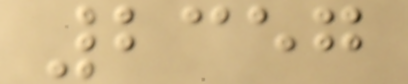2357
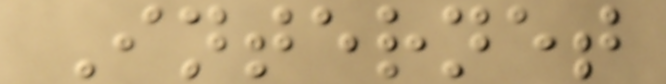Internet
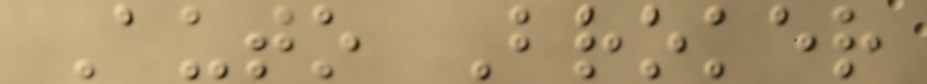Auto Broker
